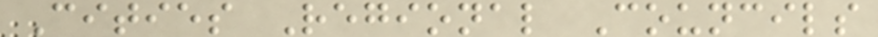Cities Regional Councils
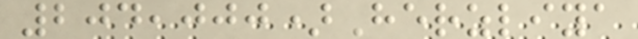204,000)Herzliya
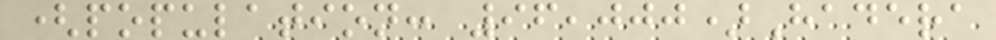(population: 96,000)Hadera
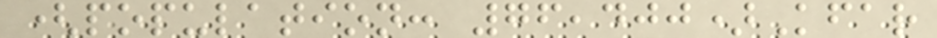(population: 76,400)Kfar
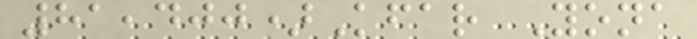81,400)Kfar Yona
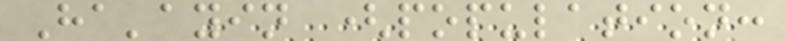Ha'ayin (population:
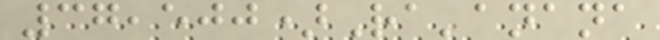37,500)Ra'anana
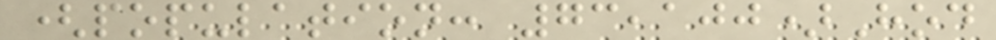(population: 73,100)Hod
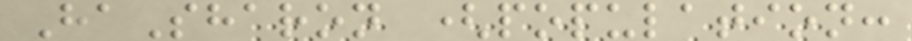HaSharon (population:
